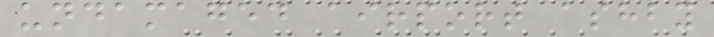undamaged airport ashby
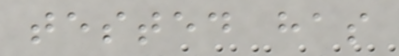tested has
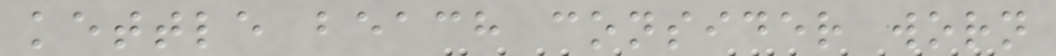kettle beach consider worn
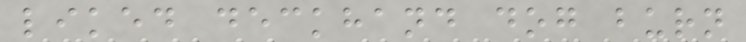liked deckhand dog burn
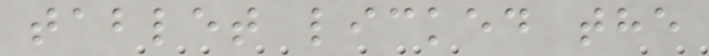tablet licked the
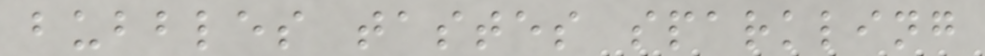bubbles tastes sparkling
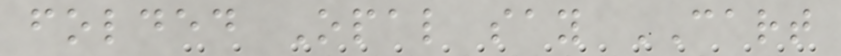folded Opal say CART
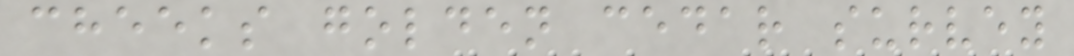cheeks golden cedar survey
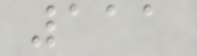111
